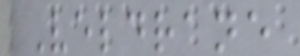Veldrane
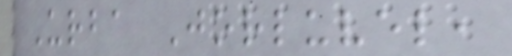Urba Jorluvel,
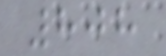808
